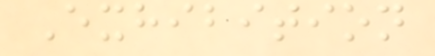Exhibition
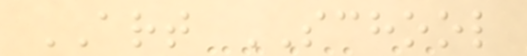ART SCHOOL
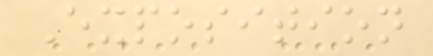Exposition
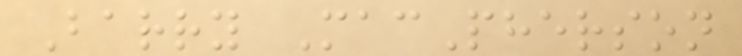Barry MacPherson
